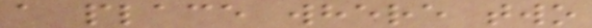a place where two
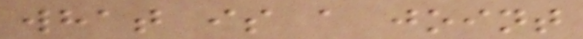what is a joint
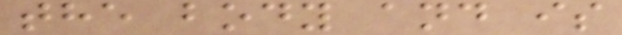the body and is
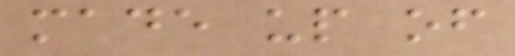made up of
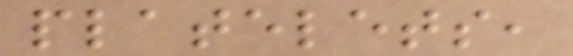platelets,
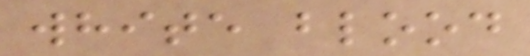white blood
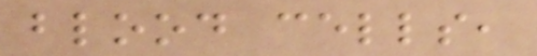blood cells,
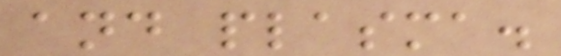and plasma.
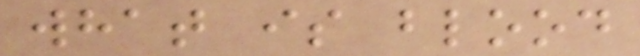what is blood
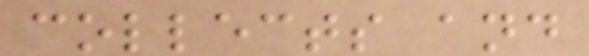collects and
